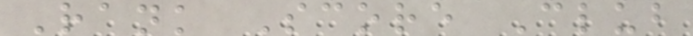Rank Score Club
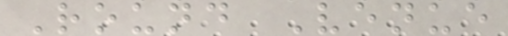Round Venue
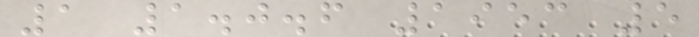1 1.0.6 1953 5
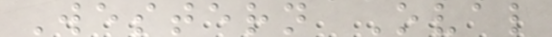Western Oval
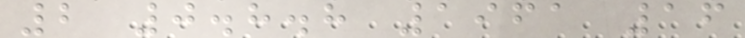2 0.8.8 1961 16
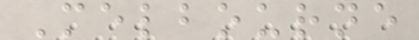Melbourne
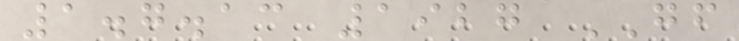1.7.13 1927 GF
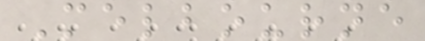Melbourne
